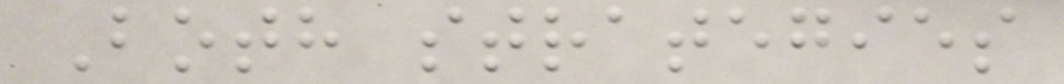Both strategies
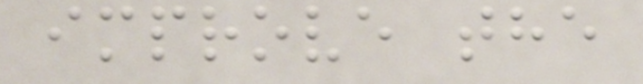improve the
